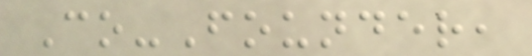Co-Founder,
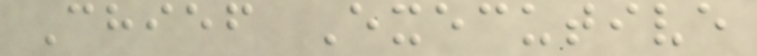Chief Executive
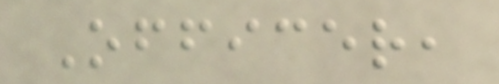Officer,
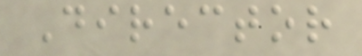Director
